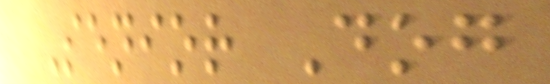Senior Dog
